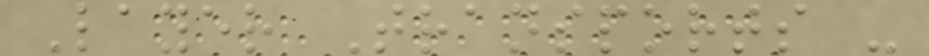Layer Transports -
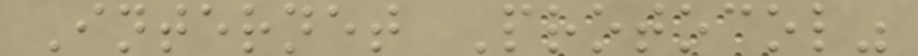Internet Protocol"
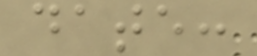date:
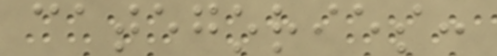categories:
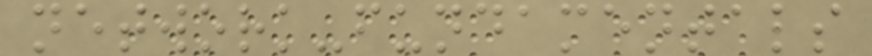network-fundamentals
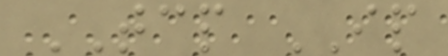TCP IP
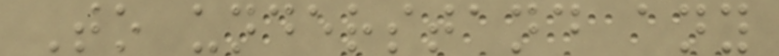To understand any
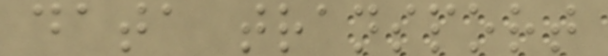data transport
